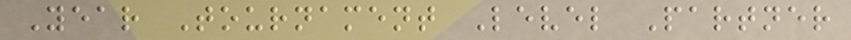Year Tournament Level Partner
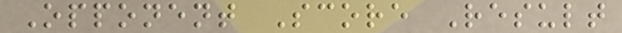Opponent Score Result
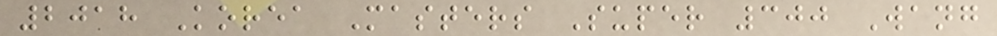2018 Korea Masters Super 300 Wang
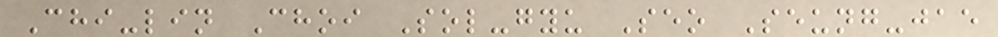Chi-lin Choi Sol-gyu Seo Seung-jae
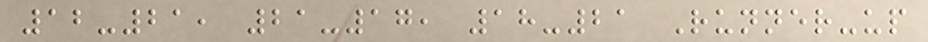12-21, 21-17, 18-21 Runner-up
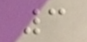3
